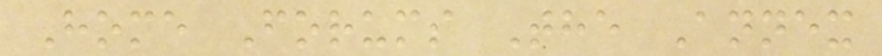Home Forums The Annex
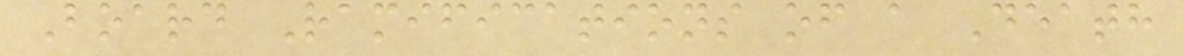Board Ramifications of a Death
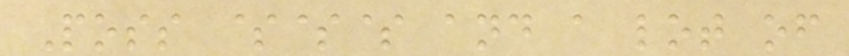Poss $$$ and a lot of
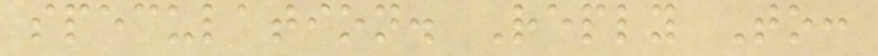speculation. Reply To:
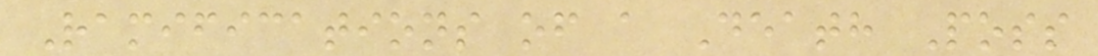Ramifications of a Death Poss
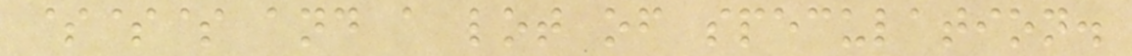$$$ and a lot of speculation.
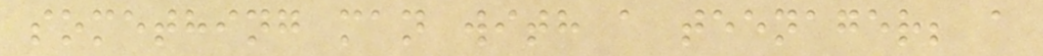something man with a teenager; a
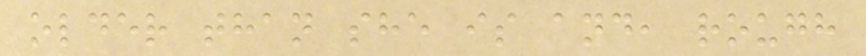older than she is and, rough
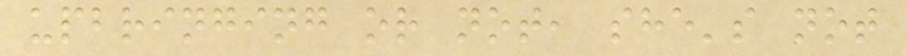upbringing or not, she's not
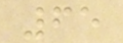65
